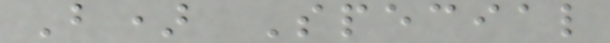B) Special
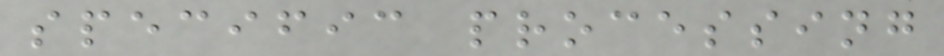specific processing
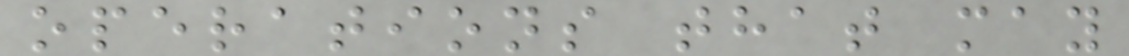operations that may
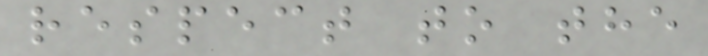respect to the
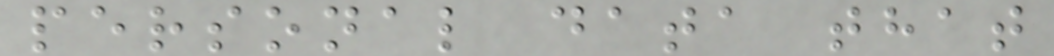personal data that
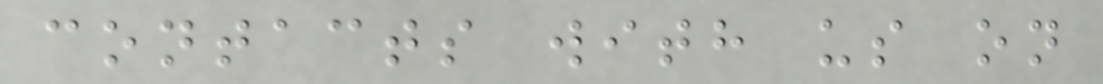contacts with us on
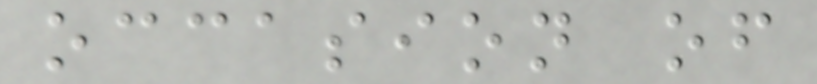occasion of
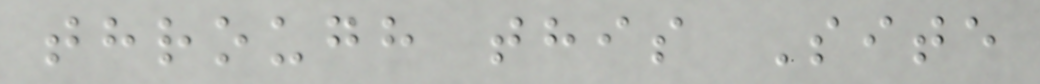through this Site
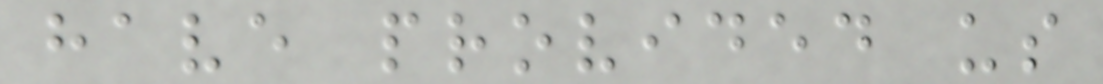have provided us
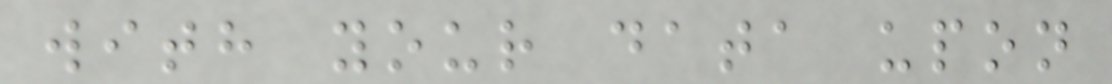with your data upon
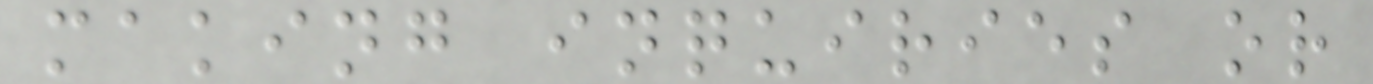making inquiries or
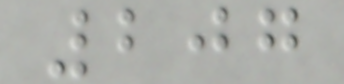207
